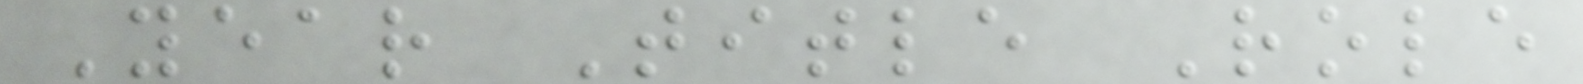Year Title Role
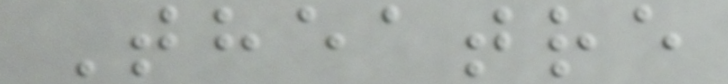Theatre
